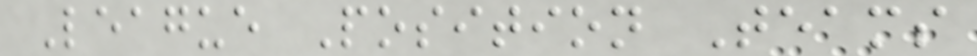League Position Teams
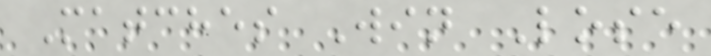Matches Win Lose
